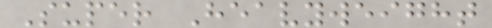Super Heavyweight
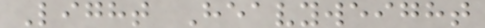Light Heavyweight
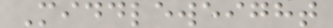Middleweight
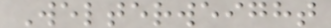Welterweight
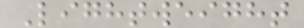Lightweight
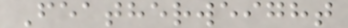Featherweight
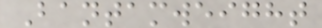Bantamweight
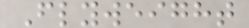Flyweight
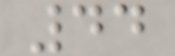44
